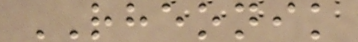RHEONIK
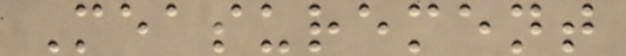Measurement
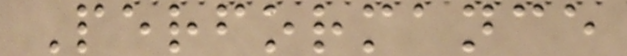Performance
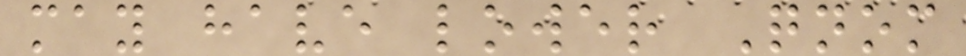may have lower Qnom
